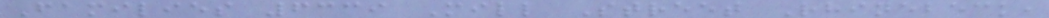Families 6339 Mill Street Rhinebeck,
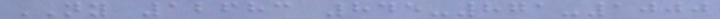NY 12683 845-871-1000
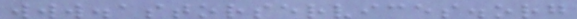www.astorservices.org
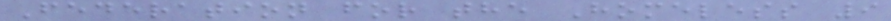Federation for the Homeless 9
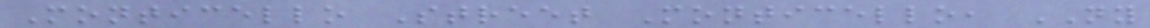Monticello Street Monticello, NY
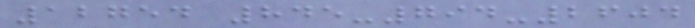12754 845-794-2604
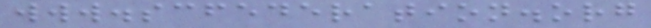www.scfederation.org
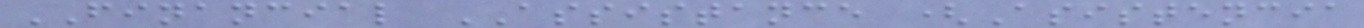FINANCIAL ASSISTANCE (Asistencia
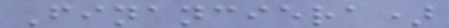Financiera)
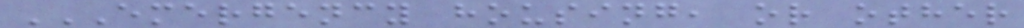EMERGENCY HOUSING, OR OTHER
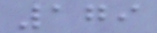179
